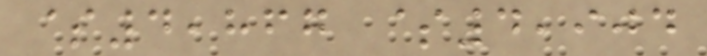$4,867 $4,904
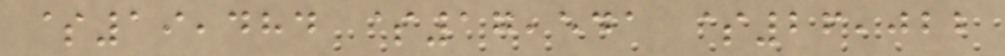$19,484 $17,541 $26,022
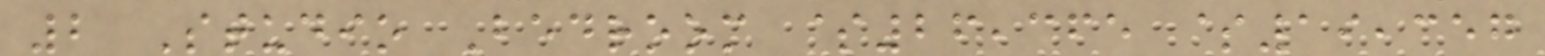2 Studio Bedroom $26,365 $19,357
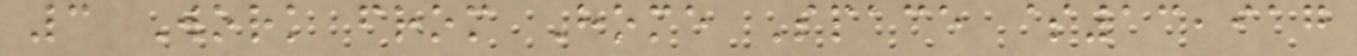3 Work from Home Space $13,917
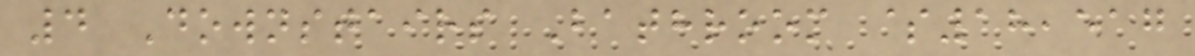4 Downstairs Bathroom $18,517
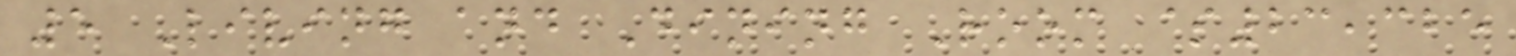5 Living and Dining Room $23,325
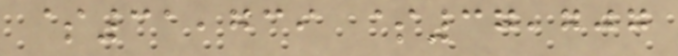$31,739 $37,707
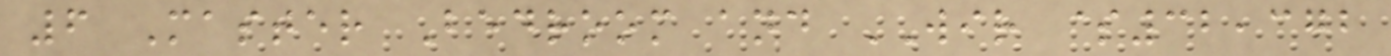6 Master Bedroom and WIR $32,372
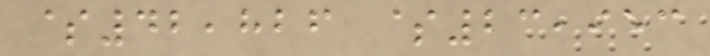$42,826 $23,953
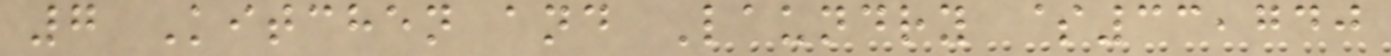7 Kitchen and Laundry $33,740
